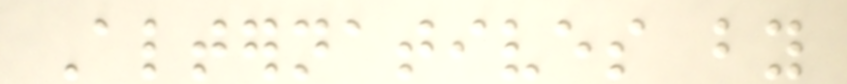Alternatives by
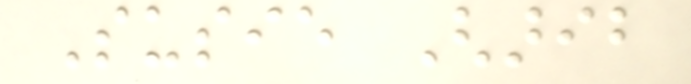Susie Gharib
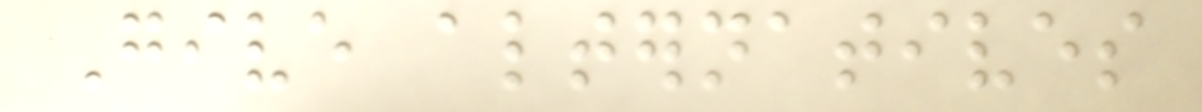Give alternatives
